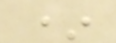*
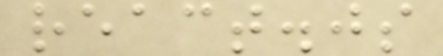react.js
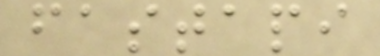fastapi
